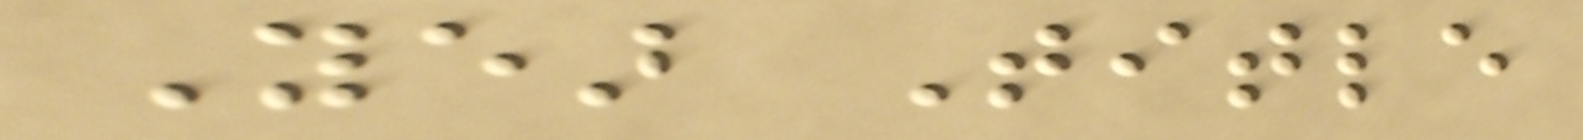Year Title
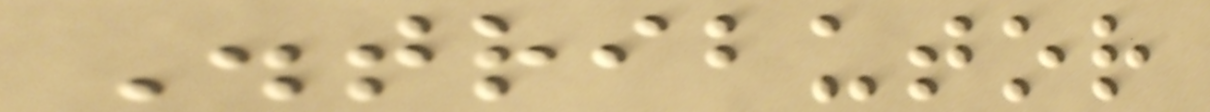Distributor
